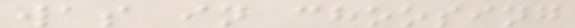was in choosing
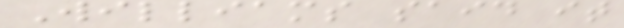Williams said it
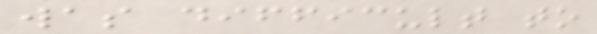was difficult to
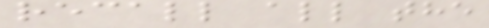recall all the
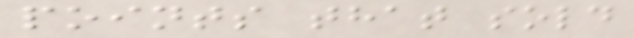points that sold
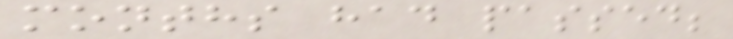months had passed;
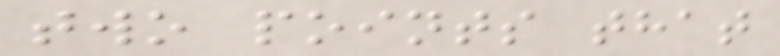two points that
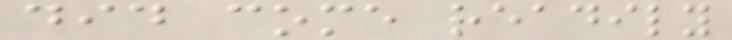did come readily
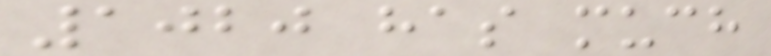1020 has much
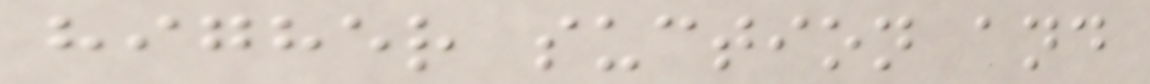higher suction and
